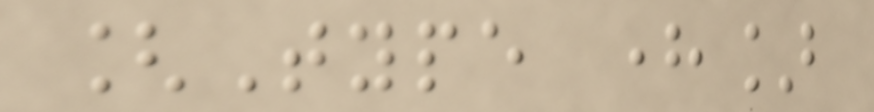[Type here]
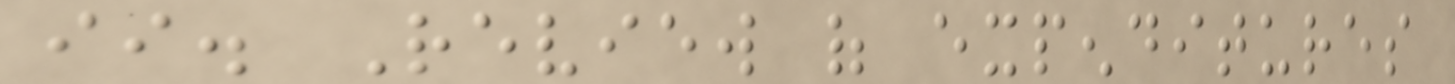ii. Review of expenditures
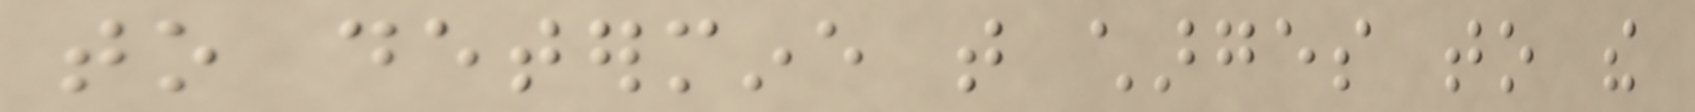to determine that charges to the
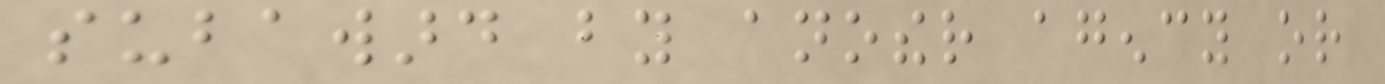subaward by another agency or
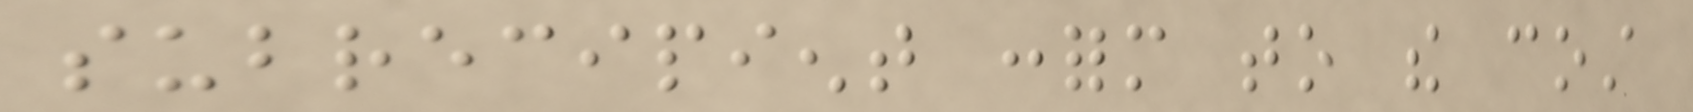subrecipient conform to the cost
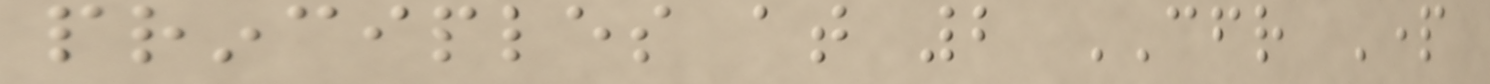principles at 2 CFR Part
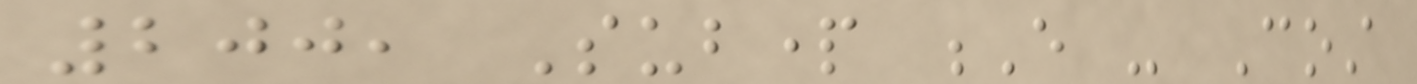200, Subpart E - Cost
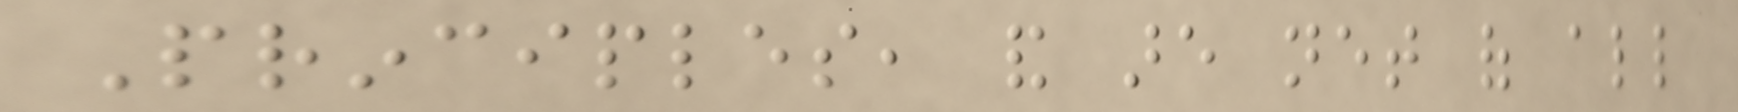Principles, and are net of all
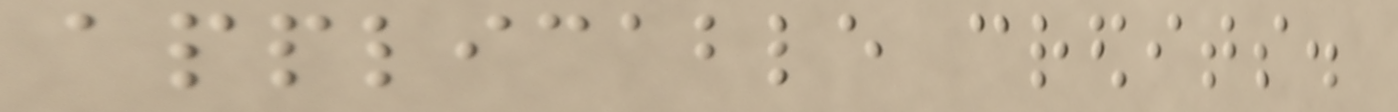applicable credits.
